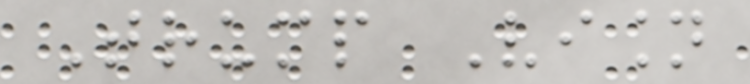Trump Vision
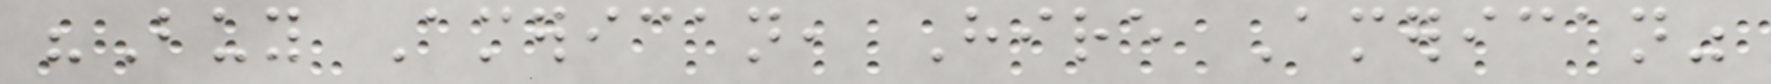"Buy American, Hire American"
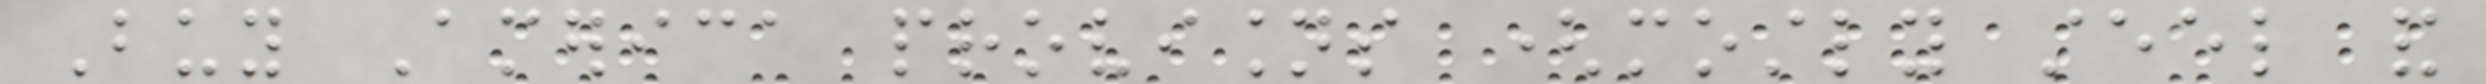Buy America provisions (mostly steel and
